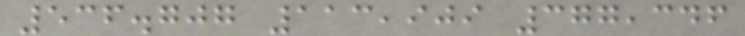536.707 113,909 377,346
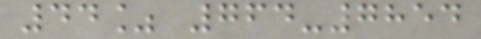44% 764-7854
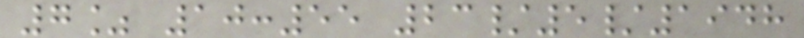7% 10:55 23/5/1948
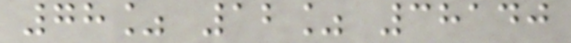78% 12% 38140
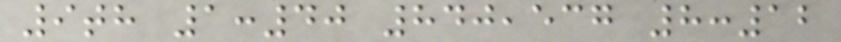9th 1:40 840,537 8:12
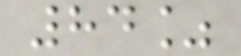84%
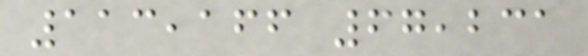113,166 67,231
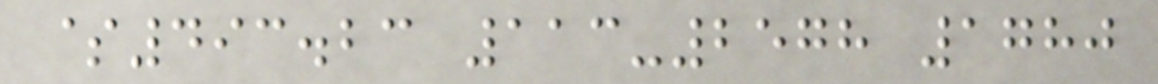$493.23 113-2578 1780
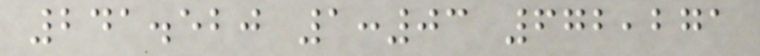241.520 1:03 672,271
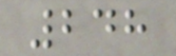248
